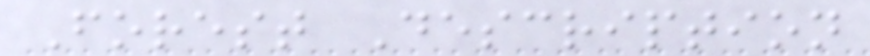Forest Description
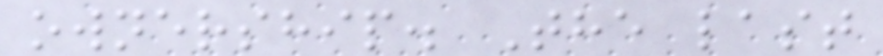ownership. The last
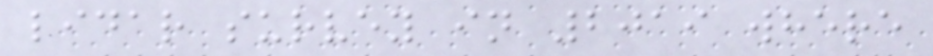lidar survey in 2019 where
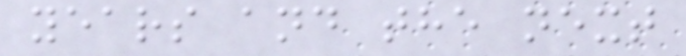years and the next
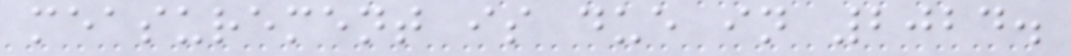measurement is due in 2024.
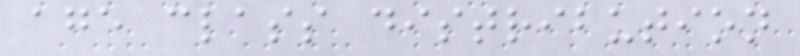age class distribution
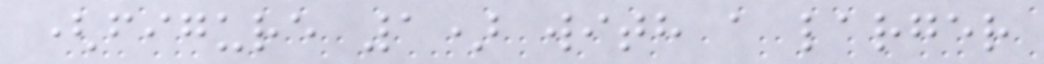(figure 1) with a larger
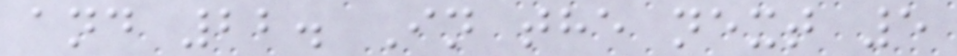and 22. In the next 5
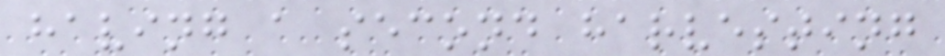having a second harvesting
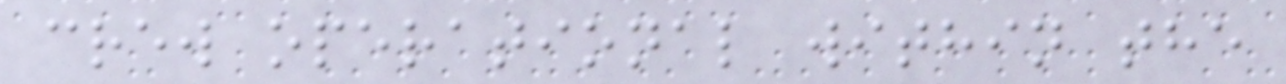crew operational within the
